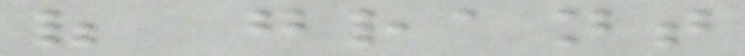of grant
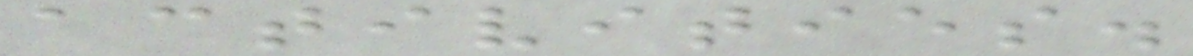activities.
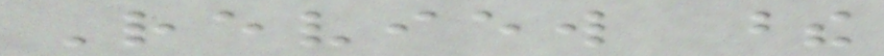Review these
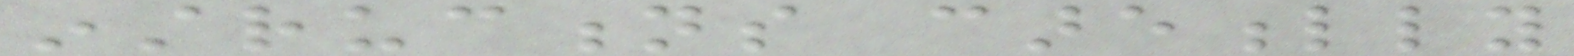instructions carefully
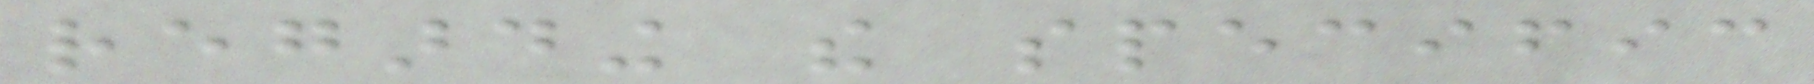regarding the specific
